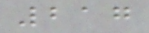217
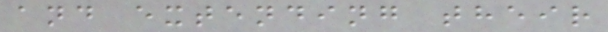and extending their
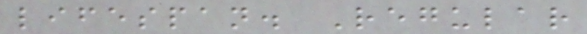lifespan. Regular
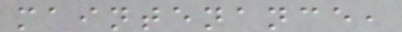maintenance,
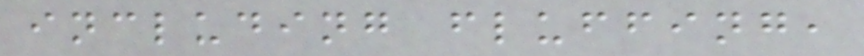including fluffing,
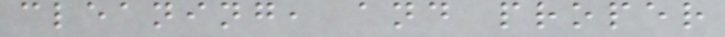cleaning, and proper
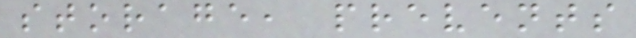storage, prevents
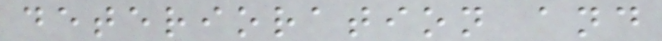deterioration and
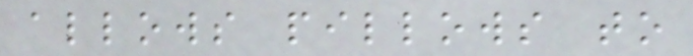allows pillows to
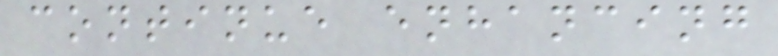continue enhancing
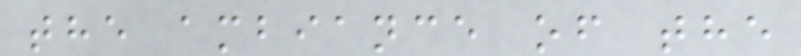the ambiance of the
